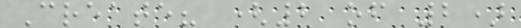Create? (2 of 2)
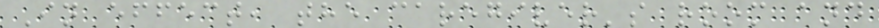In effect, the caregiver's room and
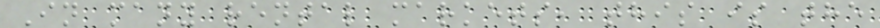In many rental markets, this is the
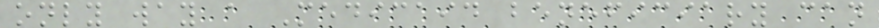only way a Medicaid beneficiary can
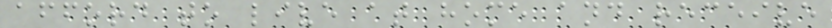afford to live at home and receive
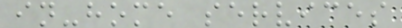in-home services
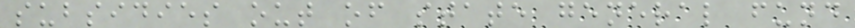subsidies out of state general fund
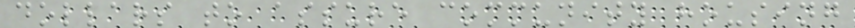dollars to assure community housing
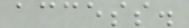access.
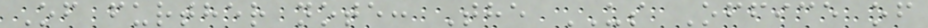Of further note: The US Office of
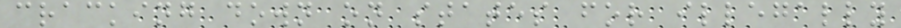cracking down on states for illegally
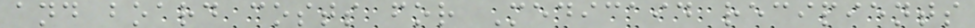and board costs for Medicaid recipients
